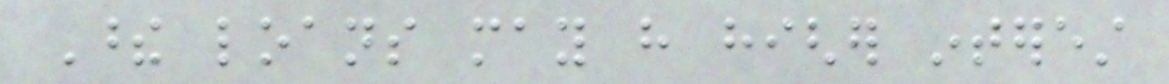These loans may have higher interest
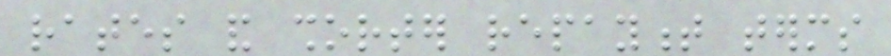rates and shorter repayment terms
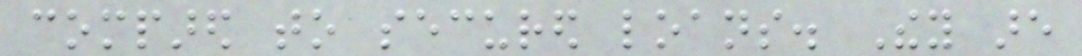compared to secured loans. They are
